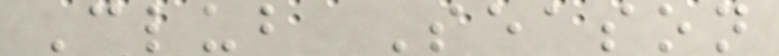Club Season
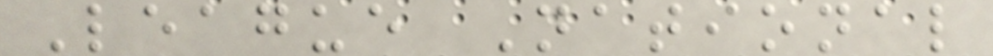League National
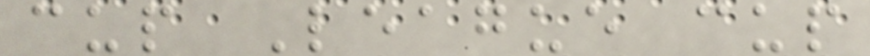cup League cup
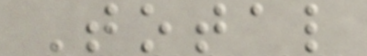Total
